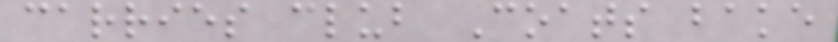carries club Coats bake
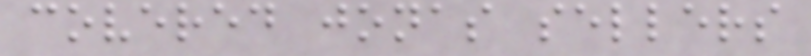covered jonas sellers
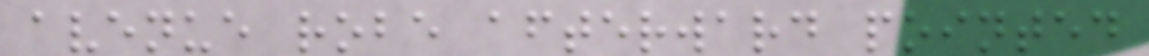avenue robe afterward pointed
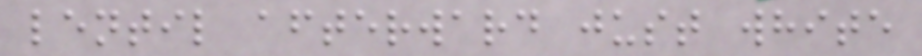lentil afterward just white
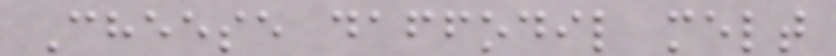Cheese daffodil melt
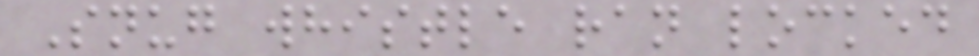Snug whistle ran locked
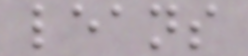leans
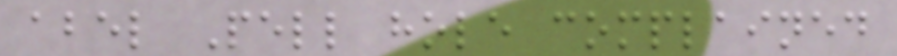abel Pell hole complained
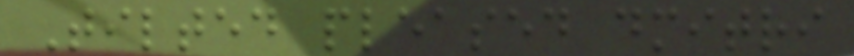Tilted pleased dmitri
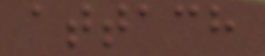attach
